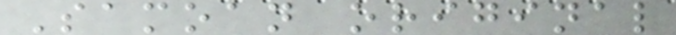Samoan original
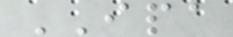IPA
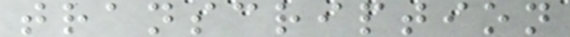transcription
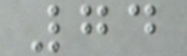74
